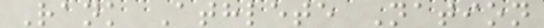Rank Athlete Nation
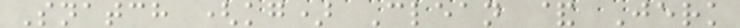Snatch (kg) Clean & Jerk
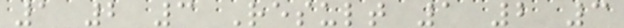1 2 3 Result 1 2 3
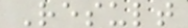Result
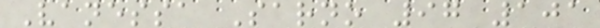Vanessa Sarno 97 101
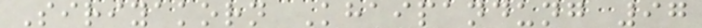Siriyakorn Khaipandung 97
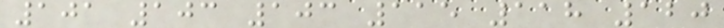101 103 103 115 118 120
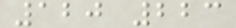120 223
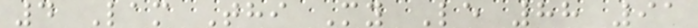4 Lam Thi My Le 88 91
